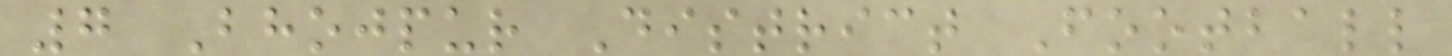7 Bhojpur District Football
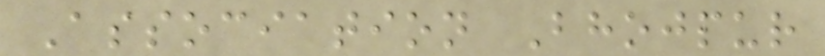Association Bhojpur
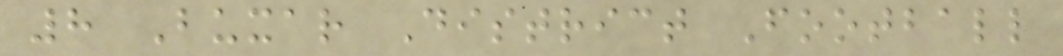8 Buxar District Football
